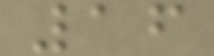16
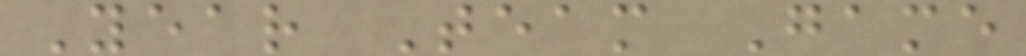Year Team Game
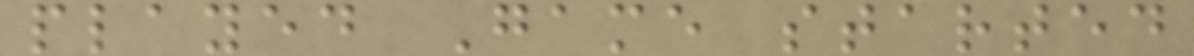played Game started
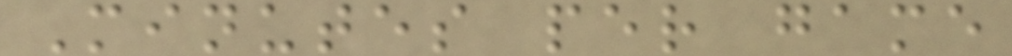Minutes per game
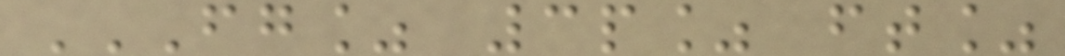FG% 3P% FT%
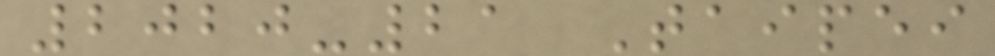2020-21 Taipei
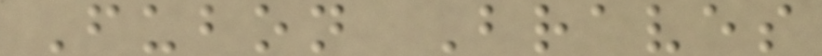Fubon Braves
